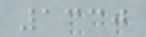1330
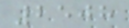2508
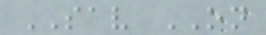SAV ON
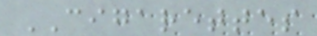CIGARETTES
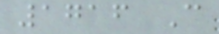1716 C
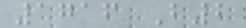1716 B2
